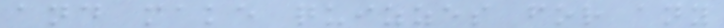and make quizzes for any
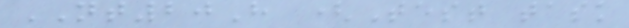NT20H (Test task
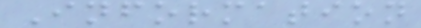Information
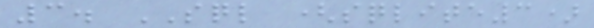3. SQL (sqlite3)
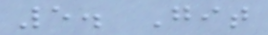5. Git
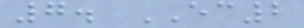7. EC2
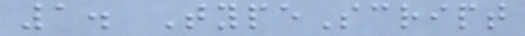1. TypeScript
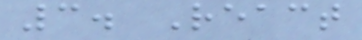3. React
